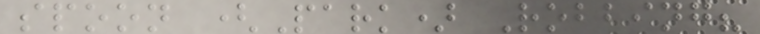spoon (Park) Robbing?
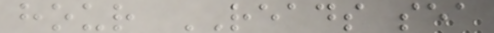hour READS sea
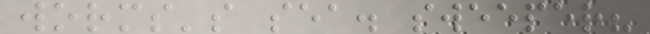worms's sea. sweeper?
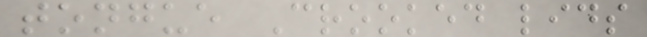tongue Crooked lids
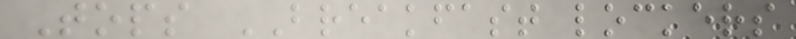Tops BREAKFAST lockers
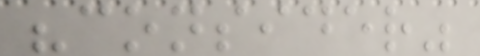"consider"
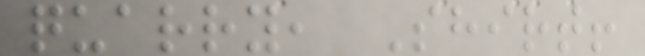quarry, Shirt!
